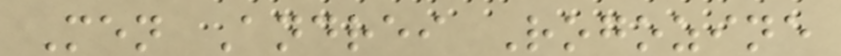Men Andrei Rogozine
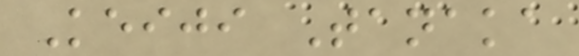Keiji Tanaka
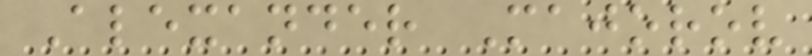Alexander Majorov
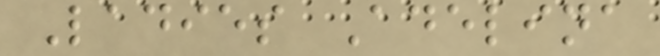Ladies Adelina
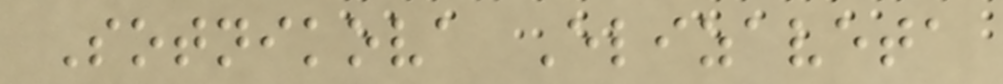Sotnikova Elizaveta
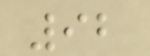92
